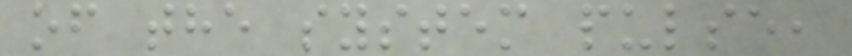of the system pulse,
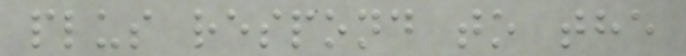plus respond to the
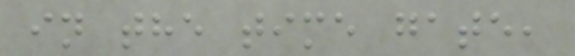in the time gate,
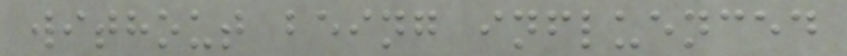without being influenced
